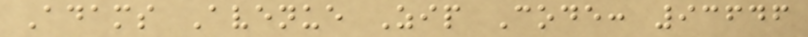Adams Avenue Zip Code: 93646
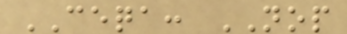CEQA: NOP
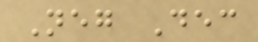Neg Dec
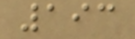193
